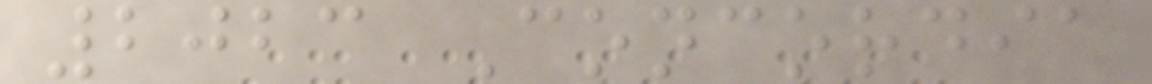2023 Concordia
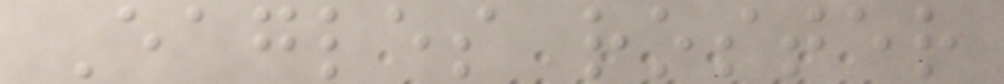Eagles roster
